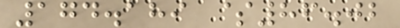174.189 $86.02
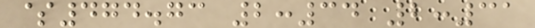$474.73 2:34 2:31
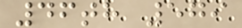46th 579
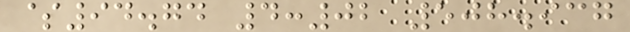$94.74 4:02 508.937
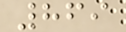869
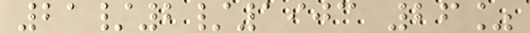21/2/1903 26%
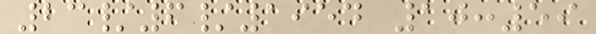23/6/1954 10:59
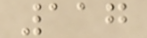117
